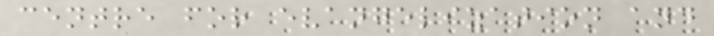centre for evangelization and
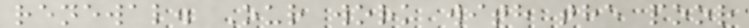renewal. Our work with the poor
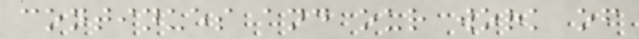continues and our work of
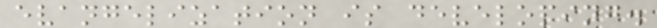evangelization is developing.
